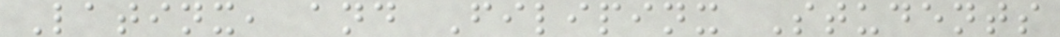Latinx, and Filipinx Students
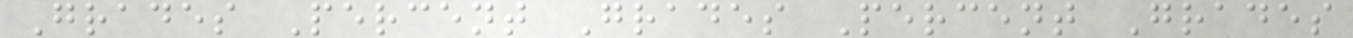Grades Percent Grades Percent Grades
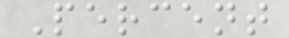Percent
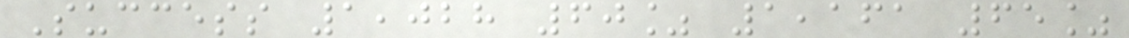Success 1,028 60% 1,161 65%
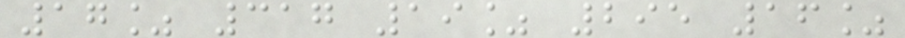17% 317 19% 295 16%
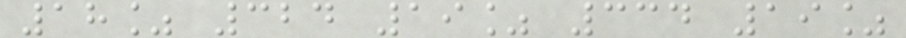18% 324 19% 334 19%
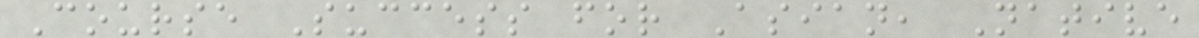Course Success for Asian, Native
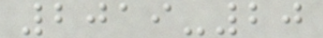2019-20
